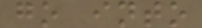go into
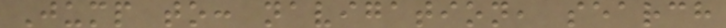Jump to: navigation, search
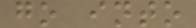go into
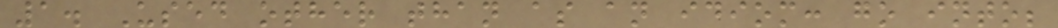1. Used other than as an idiom: go into;
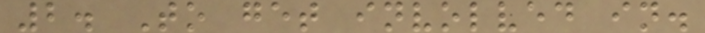2. To get involved in.
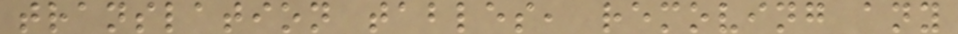translation tables, removing any
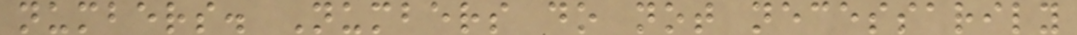numbers. Numbers do not necessarily
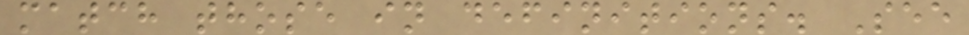match those in definitions. See
